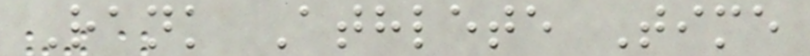Rank Athlete Time
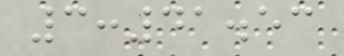3:41.53
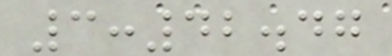3:42.47
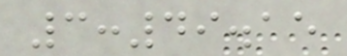3:49.15
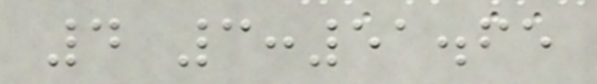4 3:51.65
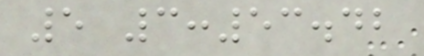5 3:53.42
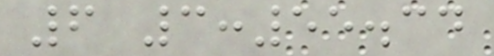6 3:55.34
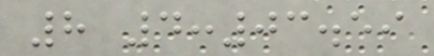8 4:03.59
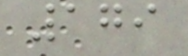179
